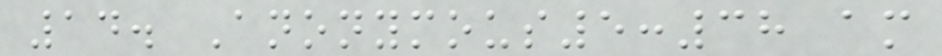14. Anonymous5:38 am
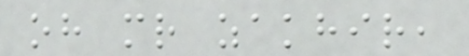oh mr zakhir,
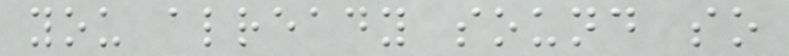you already sound so
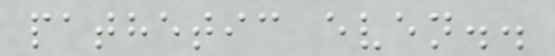pathetic even..
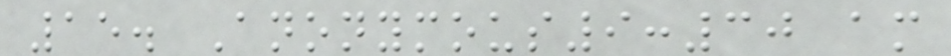15. Anonymous9:30 am
